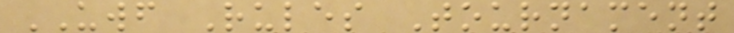UWF Rules Tournament
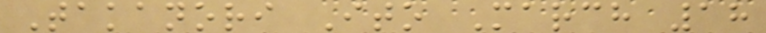Takanori Ito March 18
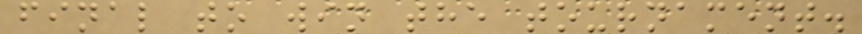final to win the tournament.
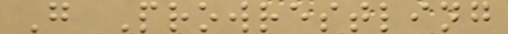G Prowrestling
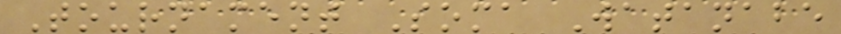Tournament Soma Watanabe
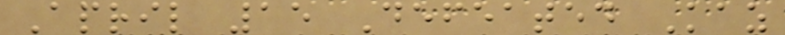April 15 Defeated Kaz
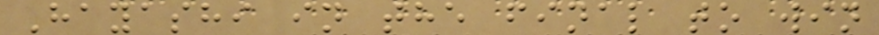Hayashi in the final to win
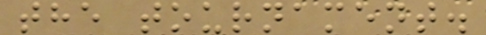the tournament.
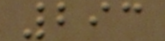293
